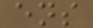ens
